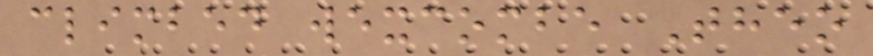climbed wexcombe Theo
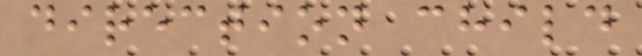direction child
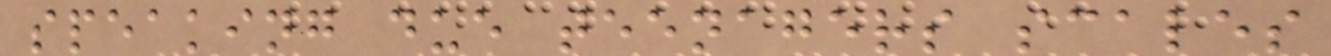speaking due teenagers scales
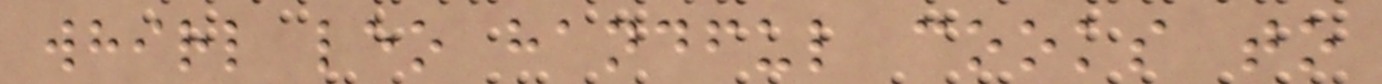whirl leo handful cooks to
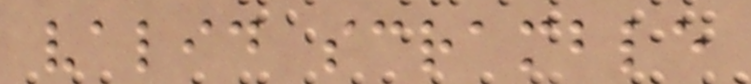valid scramble
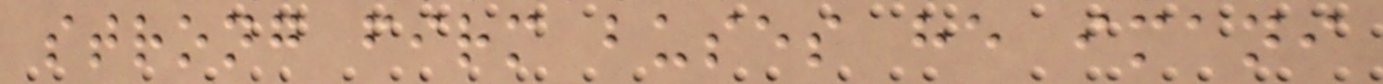strong firm buses he imani
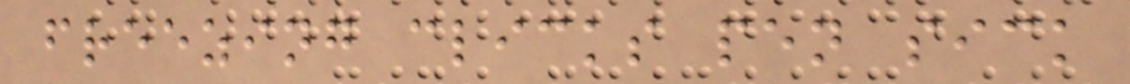freezing clicks pen sick
